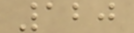120
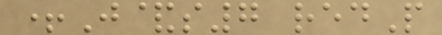+J&s7 redP
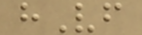hVf
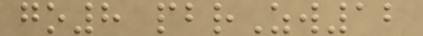go8 pbrZw12
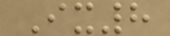Ix8
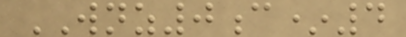WNZ0c*4
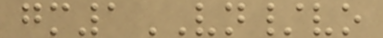gm1VN/vo
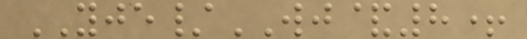YJE/WJ&8+
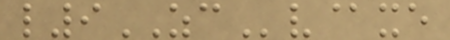l9ZCv@xe
